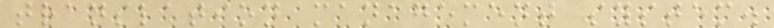translation management system.
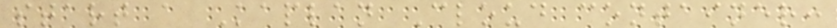start a Kaplan Cloud container:
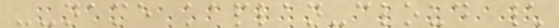--name kaplan-cloud \
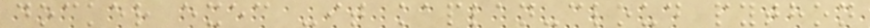docker exec -it kaplan-cloud python
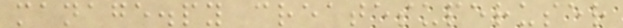manage.py createsuperuser
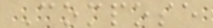Compose
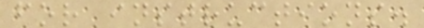for instructions.
